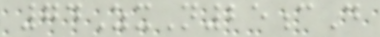74ZxN25cD
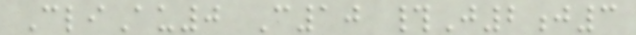CliAu0 C10 #J2j3
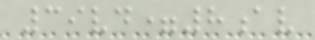39vd=8av
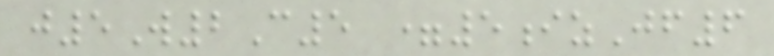j5W2C5 =5izJf6
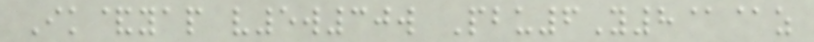Ik&yap v5w30w Pbu6Y8@@z
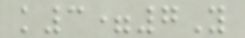k3=7Y
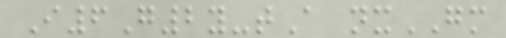I6G2y-tA nxGM
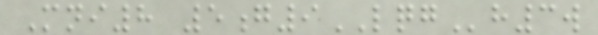Mni8 5g9LQGh3w
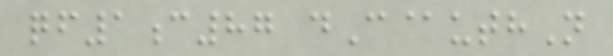qf1c87 dC@uthN
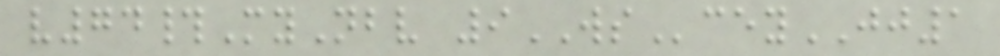v74#MyNbv 9WSceyJJ1
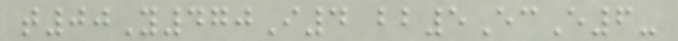t00Y470I4 bb5EcE6-
